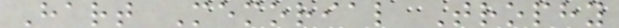Hart Memorial Trophy
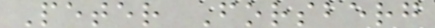Peter Forsberg
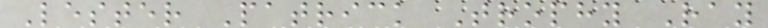Lester Patrick Trophy Ray
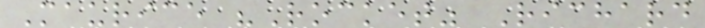Maurice "Rocket" Richard
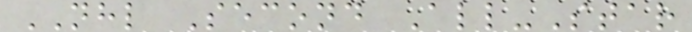NHL Second All-Star
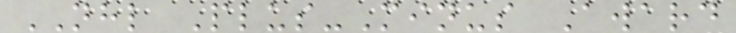NHL Plus-Minus Award
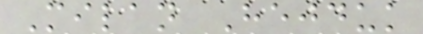Milan Hejduk
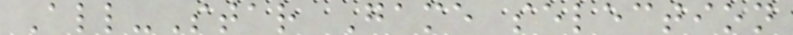All-Star Game selection
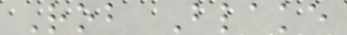Rob Blake
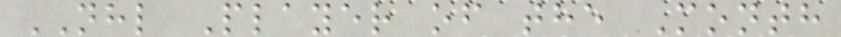NHL Player of the Month
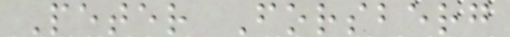Peter Forsberg
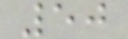50
